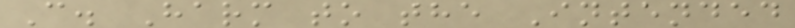C. Harm to the Intended
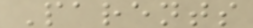Parents
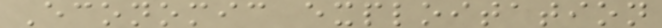Economic exploitation
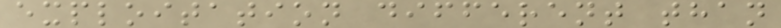exploitation different than
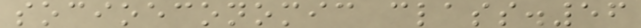socioeconomic class.56
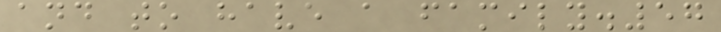and to have a family.57
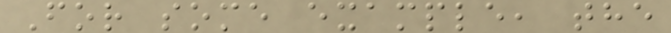For some example, the
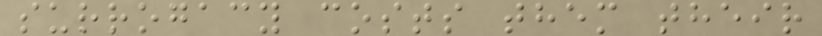surrogacy costs them their
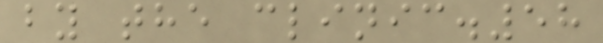by the clinic.58
